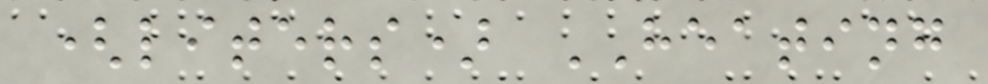(liters) HEATING
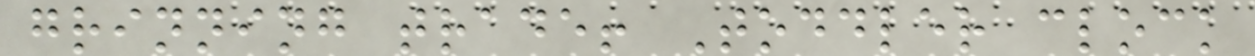grinning trade! Toddler clock
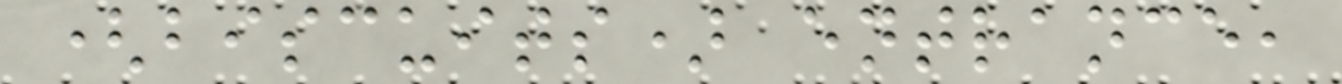(biscuits) entrance,
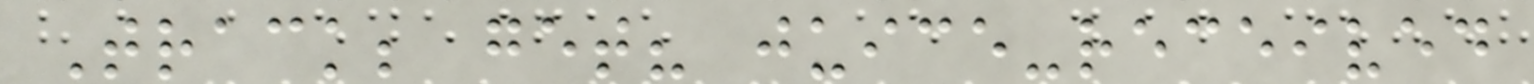Track; get? juice-received
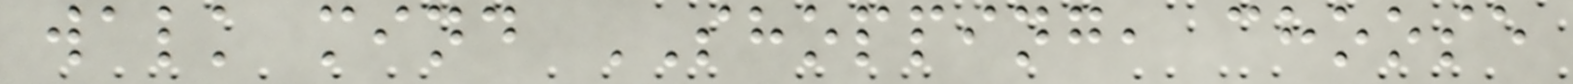walk mind SHOPPING, choose
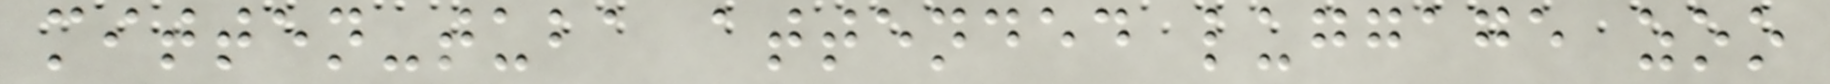mitten-tuba attended luggage zoo
